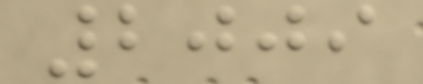2009
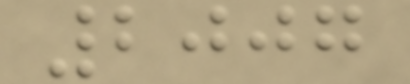2007
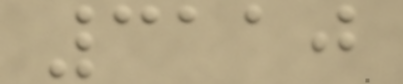3110
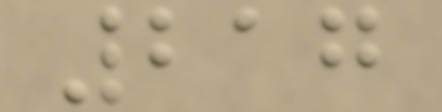217
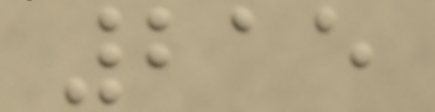215
